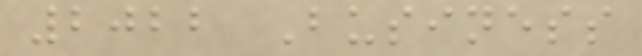2022 Business
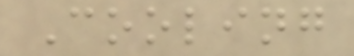Cooling
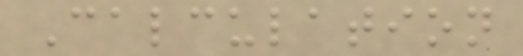Calculation
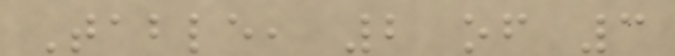Table, 2 of 3
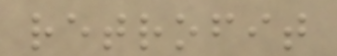retrofit
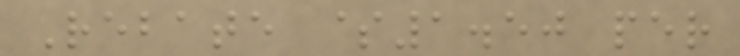Rebate $1.50 per
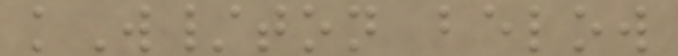kW/ton below
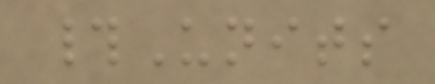#Units
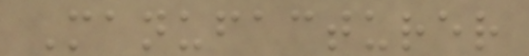Manufacturer
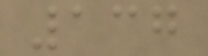137
